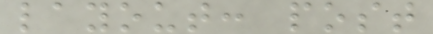layout: post
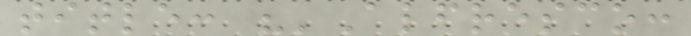title: "'Alfresco:
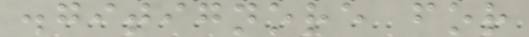.gitignore for
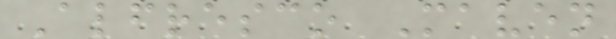Alfresco Maven
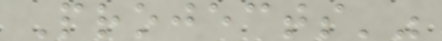Projects'"
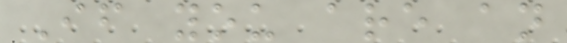If you are an
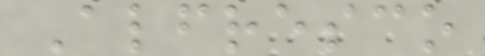Alfresco
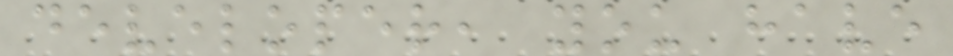developer, you have
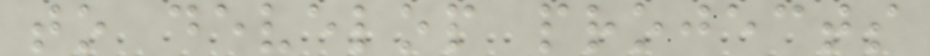to develop projects
